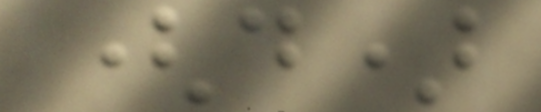(d)
